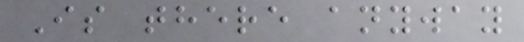Is there anyway
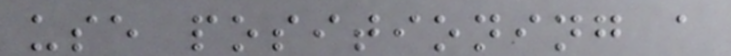use positioning a
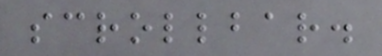scrollbar.
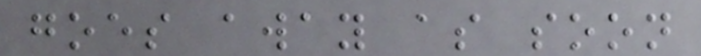goes away as soon
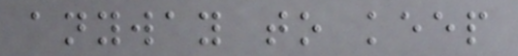anyway to keep
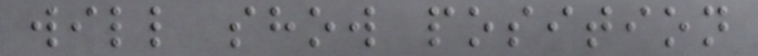will show position
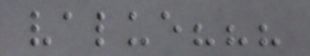value???
